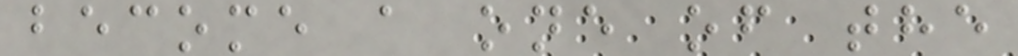become a one of the
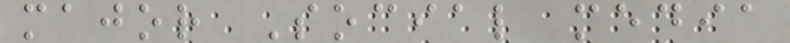major Social media
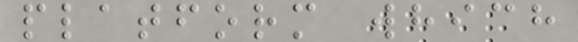platform which
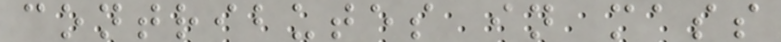contributes in mass
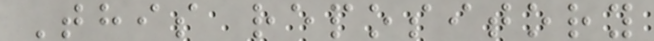This repository
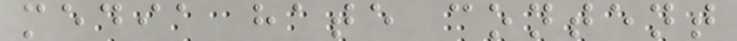media hate content
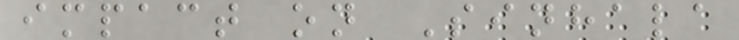impact on Sinhala
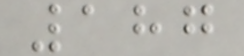187
